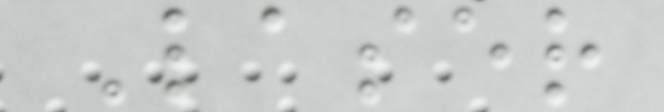Laser
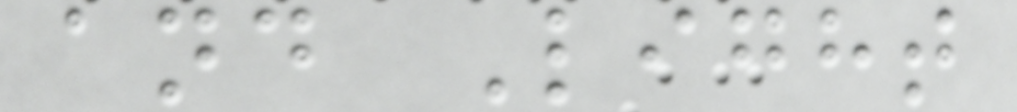and Light
